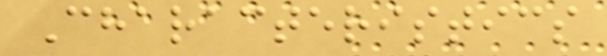Characteristics
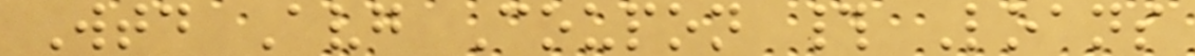Wtd Avg Coupon # Loans
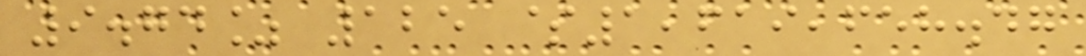9.74% 125 $1,619,658.47
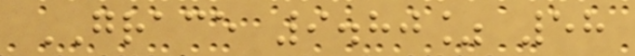GRACE 9.80% 58
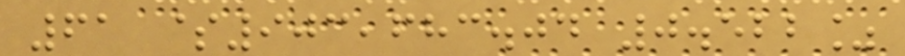61 $903,683.04 0.522%
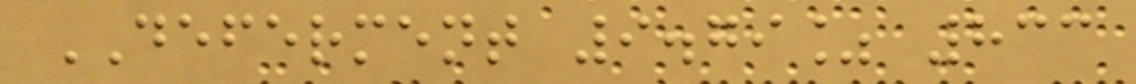DEFERMENT 9.79% 833
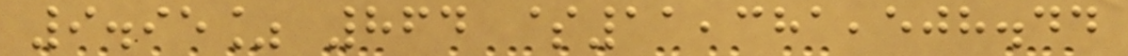9.95% 864 $11,381,508.44
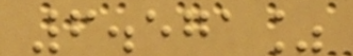6.571%
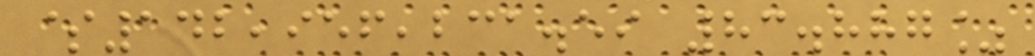$142,956,231.59 83.887%
